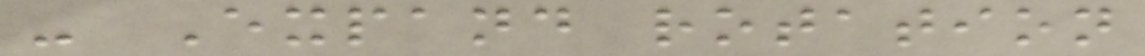- Expand rotation
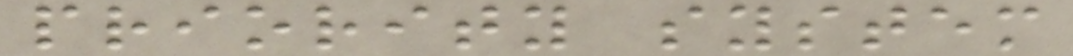priority system
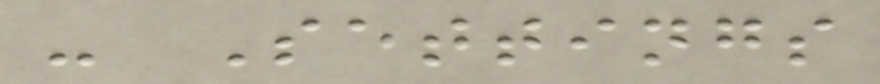- Settings
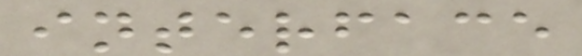interface
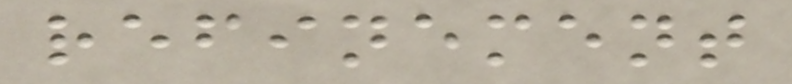refinement
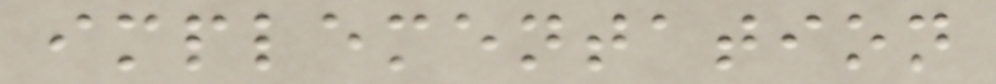implementation
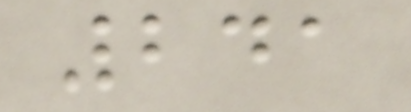241
